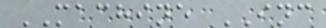MACHINE INC
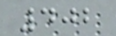402
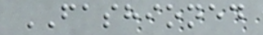FASHIONED
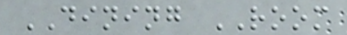DINING ROOM
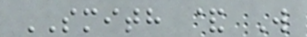SMITH & W
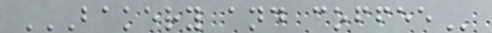BAKERY AND COFFEE
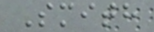Smith
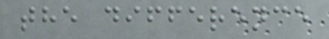the difference
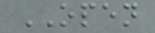OPEN
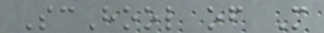ScHool of M
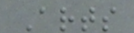Arts
